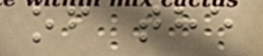of the
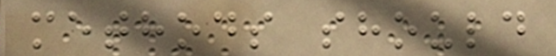methods should
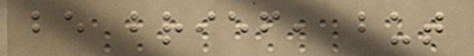be brief, but
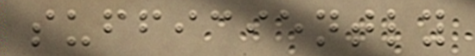sufficiently
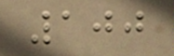100
